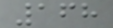168
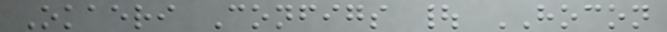Okaeri Configs | HOCON
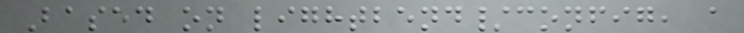Based on lightbend/config, a
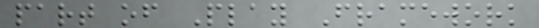part of Play Framework
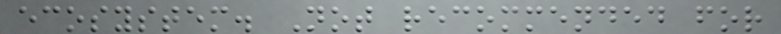ecosystem. Not recommended for
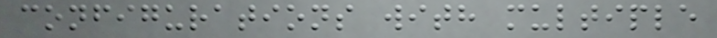configurations with multiple
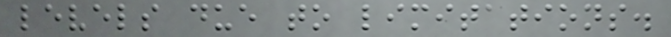levels due to limitations.
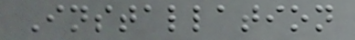Installation
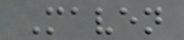Maven
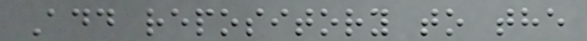Add repository to the
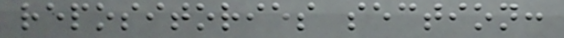repositories section:
